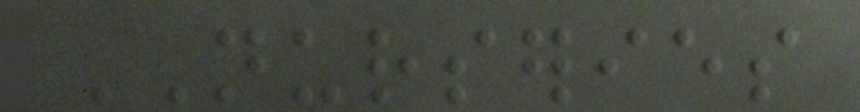NURSERIES
